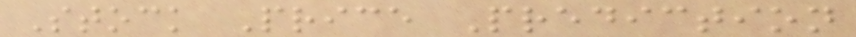Stock Price Prediction
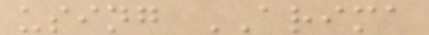using ARIMA
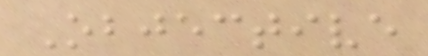Objective
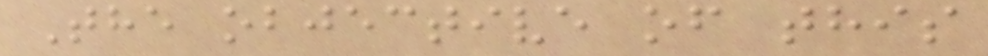The objective of this
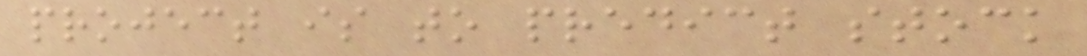project is to predict stock
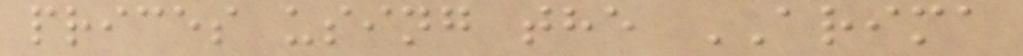prices using the ARIMA
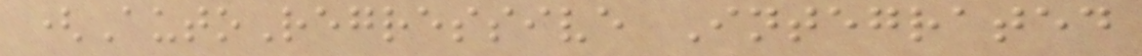(AutoRegressive Integrated
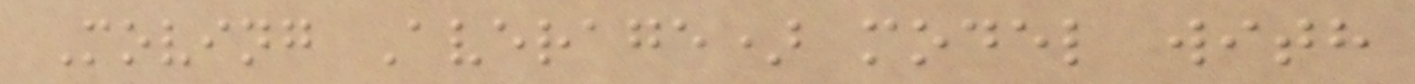Moving Average) model with
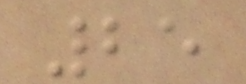25
